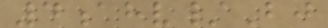4ahv/Bj
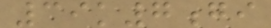39k7gi
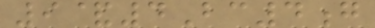9&4Bc4g
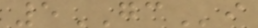5GCi
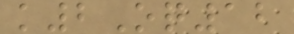k2Oq12
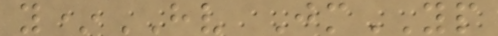y*HV JmYP
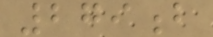279b
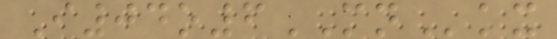I04o6MNkx
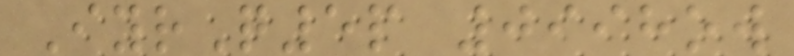IyrQ5p 0998ow
